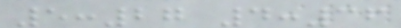5:27 4:36
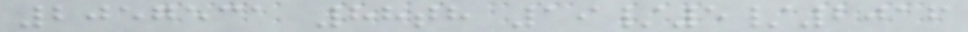2057531 88th 19/5/2016
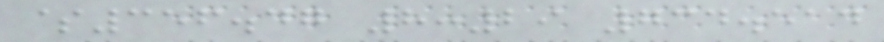$356.47 8:29 734.514
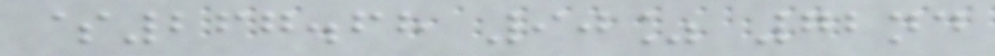$267.68 90% 72nd
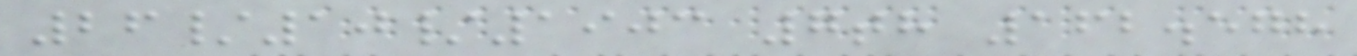26/10/1903 7th 162.578
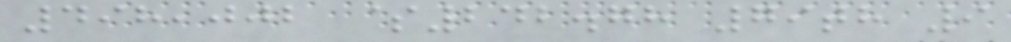498,002 $242.78 79th 9
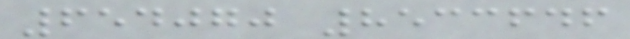654070 8533646
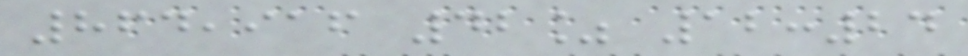864,916 42% 12:24
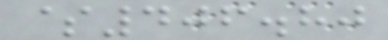$406.80
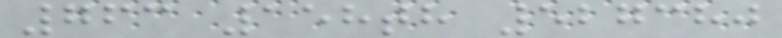763 158th 527380
